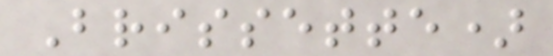Brissette)
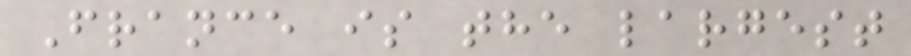France is the largest
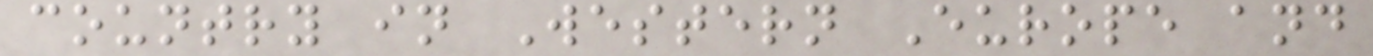country in Western Europe and
